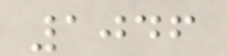1046
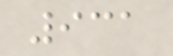931
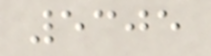5305
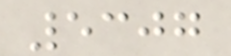5307
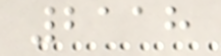2118
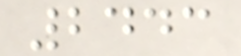2443
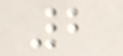2
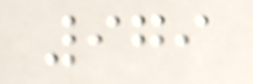979
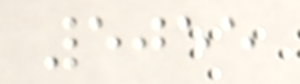5055
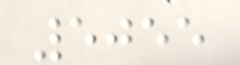5055
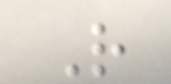R
